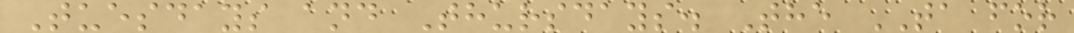Tuesdays and Thursdays. The TA for
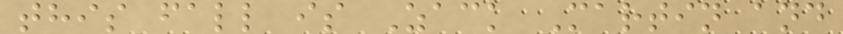this fall is Zack Martin and
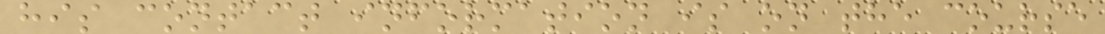his contact information is on the course
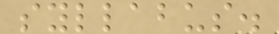syllabus.
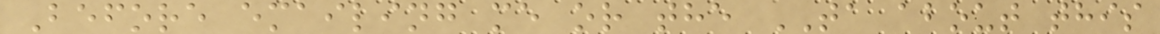Before emailing me or the TA about this
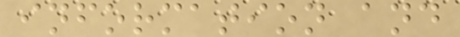information and
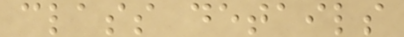class details
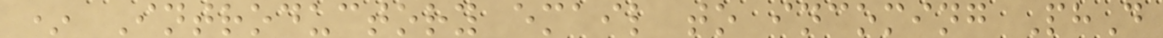* Introductory email to incoming PhD
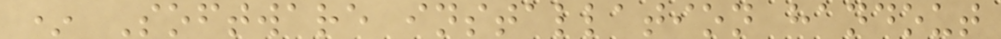* Software installation handout
